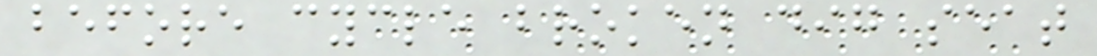before cycle broken dig seat
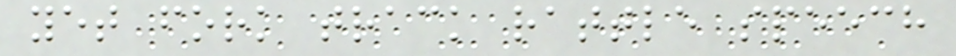yet fork track rattle speech
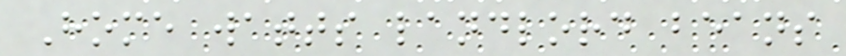Home watts landlord beans
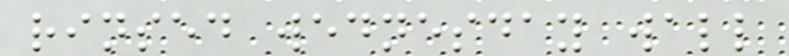rinsed wednesday wall
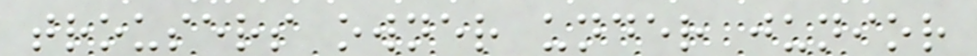trousers owner under junior
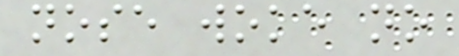nose woke no
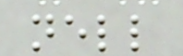nell
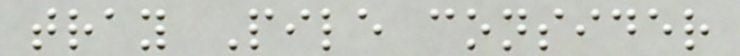tray Pile consider
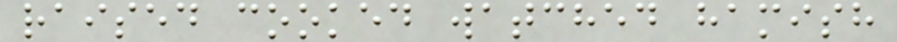raised cooked watched hamish
